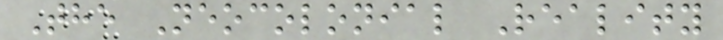The Neocolonial Reality
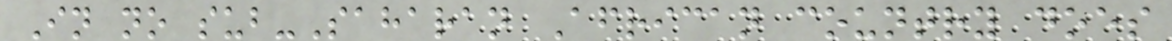In no sub-Saharan African country does
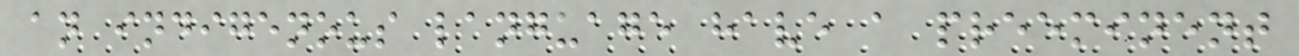an indigenous language have a preeminent
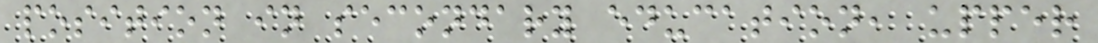position in secondary education, upper
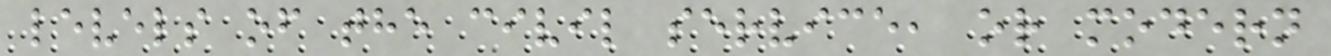levels of the civil service, or modern
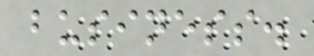business.
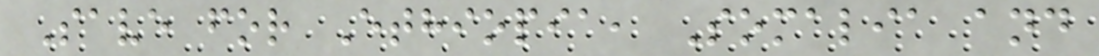Save for Ethiopia, Somalia and
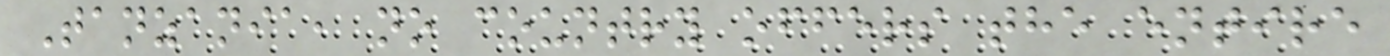Tanzania, no country offers the entire
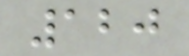120
